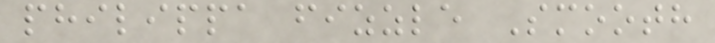philippa fizzle Smooth
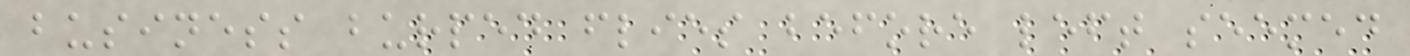business burped flies before left seemed
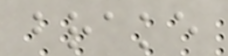brake
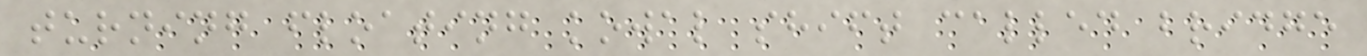turning floating kowal shift called bridge
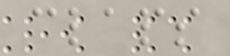claps
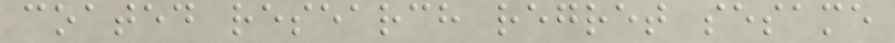coated research regret sesame
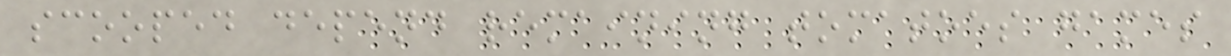scooped depend remaining tomatoes games
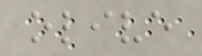olive
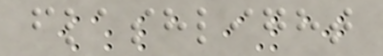flashlight
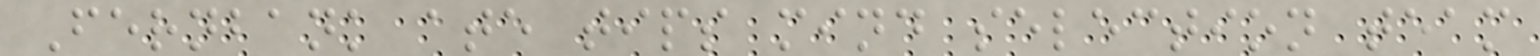Fernbank ate tips mind selection team
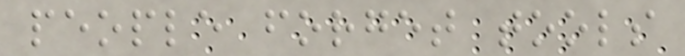people forget tools
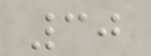30
